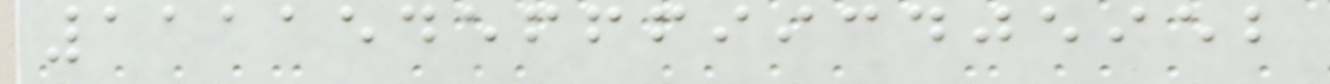1111545666993405952
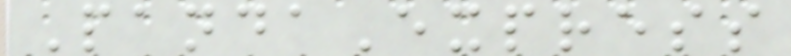PandaExpress
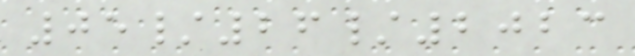05/26/2023
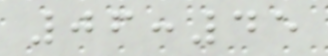06:45
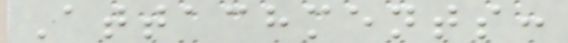Attachments:
